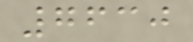7630
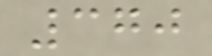370
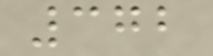372
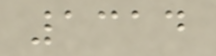1314
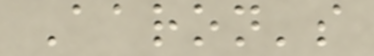Aaron's
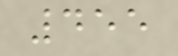455
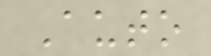Auto
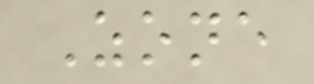Zone
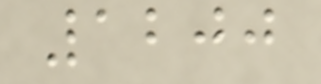1200
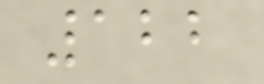122
